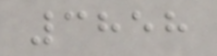3858
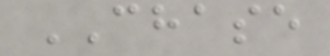CHASE
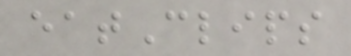eatClips
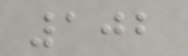102
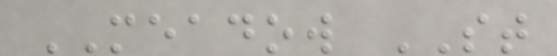MEADOW ST
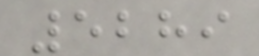5289
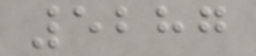5287
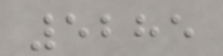5285
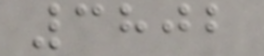3802
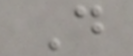D
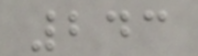243
